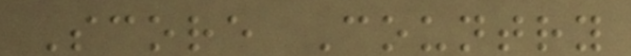Score Country
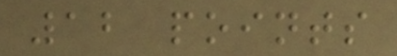12 points
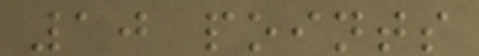10 points
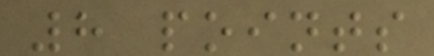8 points
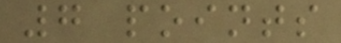7 points
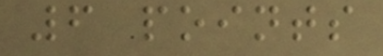6 points
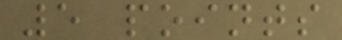5 points
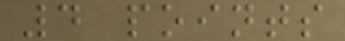4 points
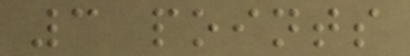3 points
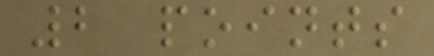2 points
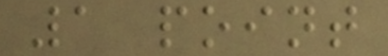1 point
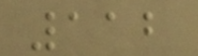112
